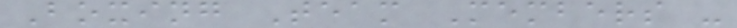Boxing Team Members -
